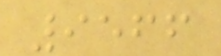9566
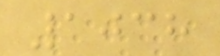1038
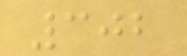302
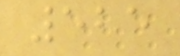525
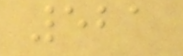521
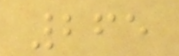265
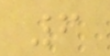6
